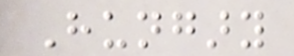Hungary
